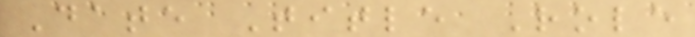Date Title Role
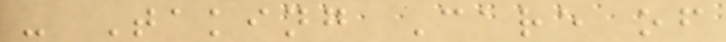- Taking Care of
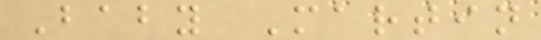Baby Martin
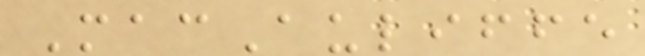MacAuliffe
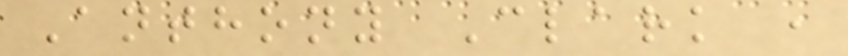Anthony Clark ,
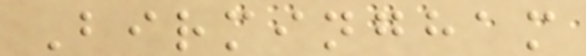Birmingham
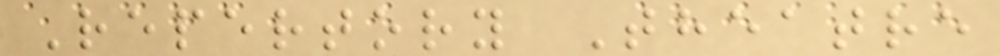Repertory Theatre
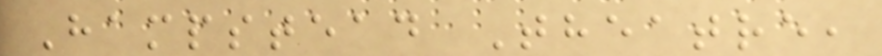Hampstead Theatre,
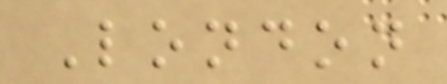London
